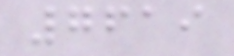7619
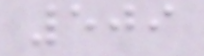509
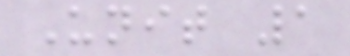Unit 1
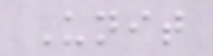Unit
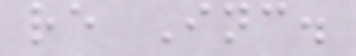re Inc.
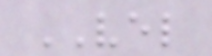VEL
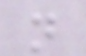n
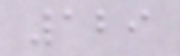129
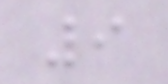9
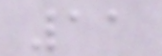11
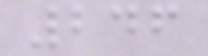246
